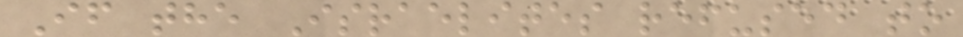If the Israelites refused to
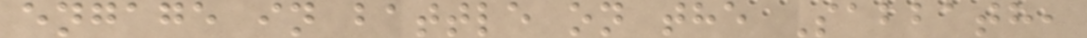engage in battle on the Sabbath,
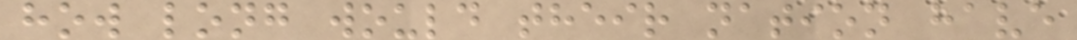how long would their nation have
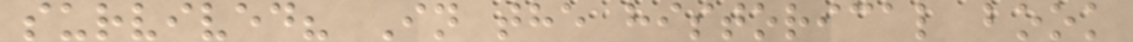survived? In the historical book
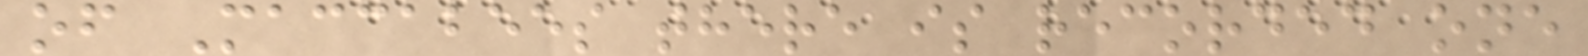of Maccabees there is recorded one
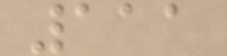111
